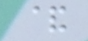&
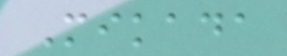Mikada
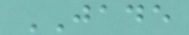JADE
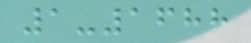1-1688
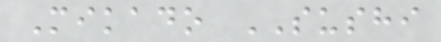Mikado SUSHI
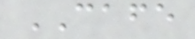CAFE
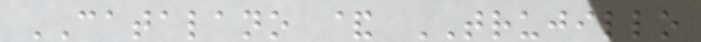CATALANO & TRUJILLO
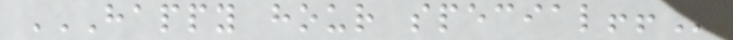HAPPY HOUR SPECIAL!!
